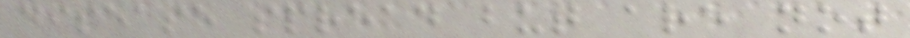disease spread but are not
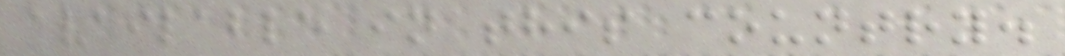available in this country.
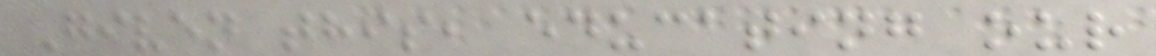Given this, educating our
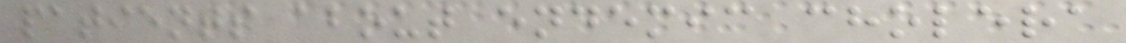patients about endemic cholera
